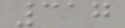317
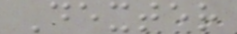Dexter
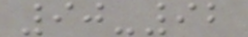90-92
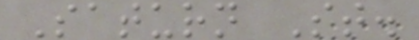Saturn St.
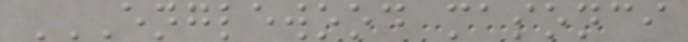ENGLEWOOD MASONCI
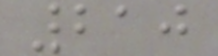210
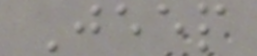Jeep
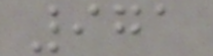971
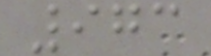973
